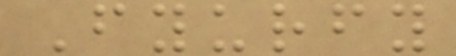Fyurfy
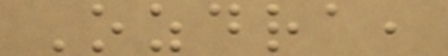Ozdra,
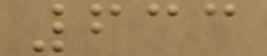633
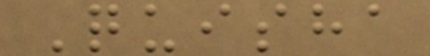Quisha
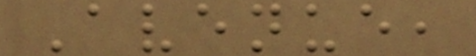Avenue,
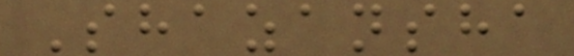Shazansha
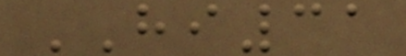HI31
